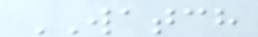WATCH
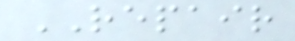REPAIR
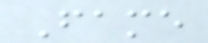Fame
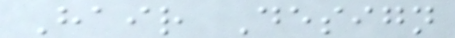Hair Design
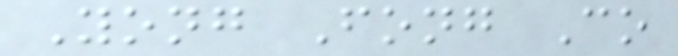Yong Fong Co
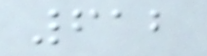612
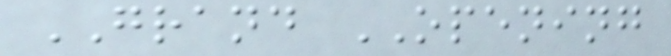GRAND OPENING
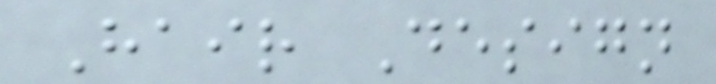Hair Design
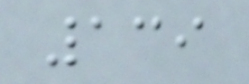139
